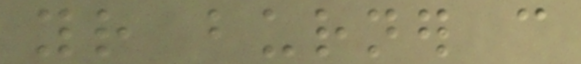your burner can
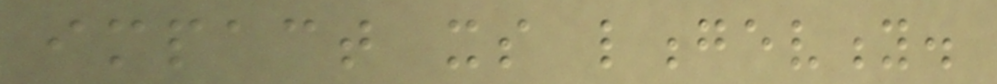impact its longevity.
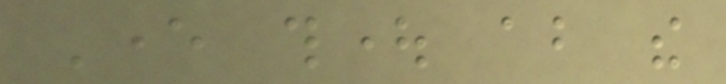Ever thought about the
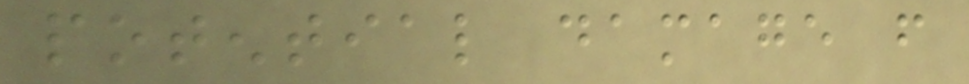potential damage from
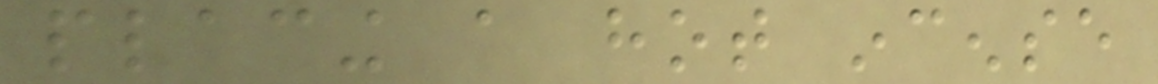placing a hot incense
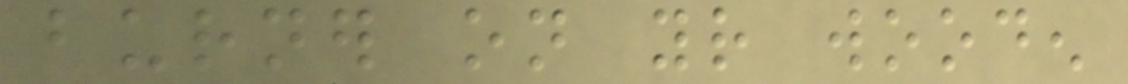burner on your wooden
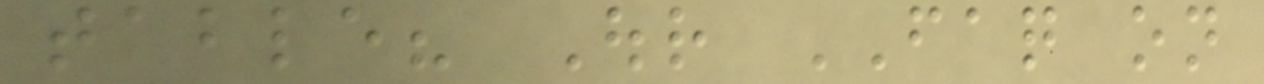table? Our FAQ on
